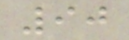90
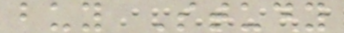buy Study
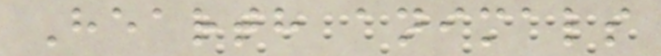Hearth animals
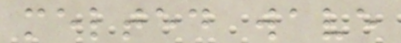melted wave
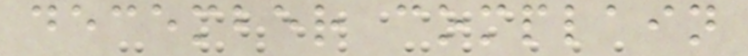december complain
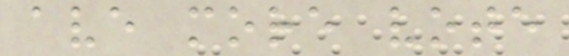ave more vote
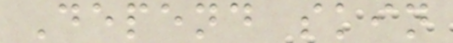Depend skin
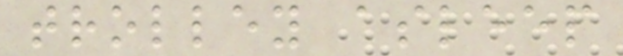trolley asleep
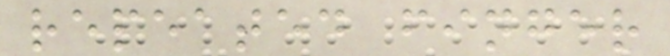repeated finger
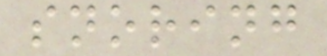snoring
